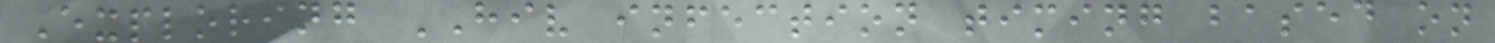Exploring HIV infection timing based on
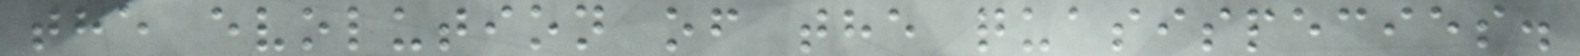the evolution of the quasispecies.
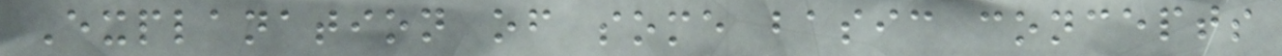Explanation of some basic concepts
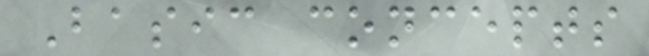Basic concepts
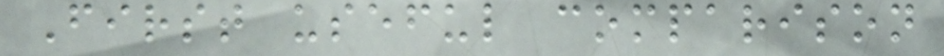First useful comparison
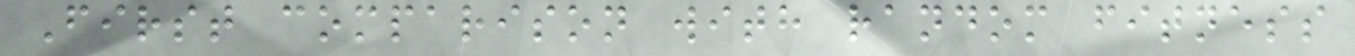First comparison with random fitness
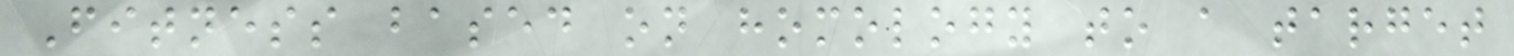Fitness based on homology to a target
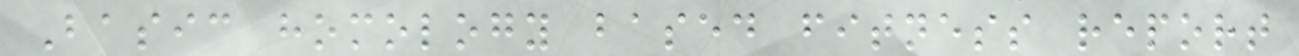Basic homology based fitness report
